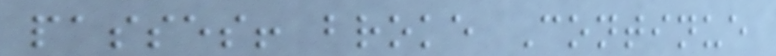passes! broke Continue
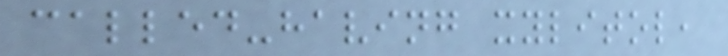called-having xylitol,
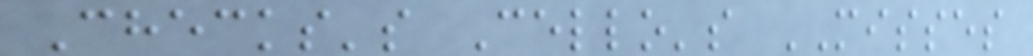Checks's Cello's MISSES
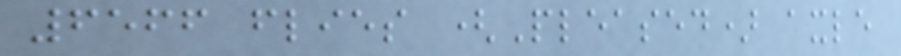6566 flies (Pleased) axle
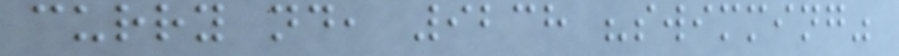curry nd, 9238 "swimming"
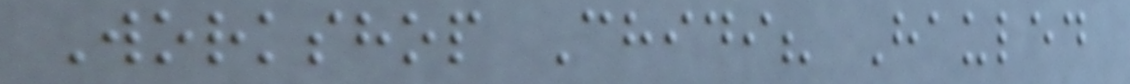Workshop Chidi? Hauled
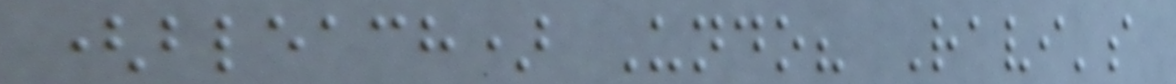(bleach) Undo? Ravi's
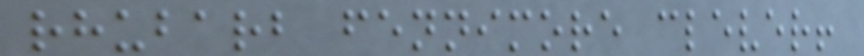rhubarb fennimore clever!
